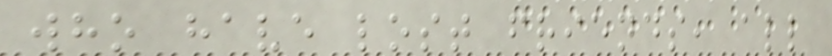who have lost friends, all
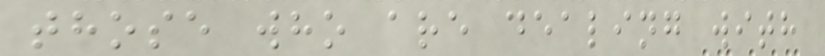those who are dealing with
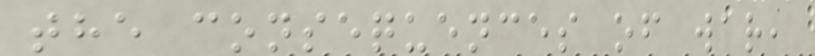the consequences of war,
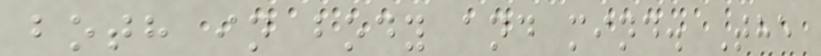both in body and mind. The
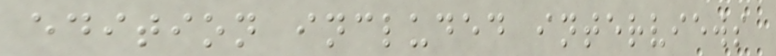edition included interviews
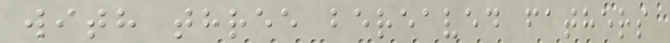with three bereaved fathers
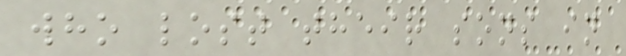who lost their sons in
